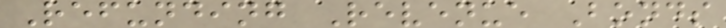Refunding Revenue Bonds
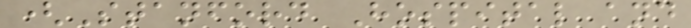(Stanford Hospital and
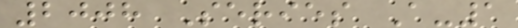2008 Series A-1
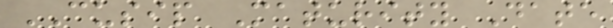CUSIP Maturity Date
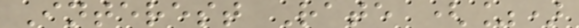Interest Rate (%)
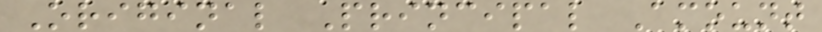Original Principal Amount
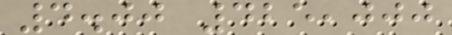4.00 425,000
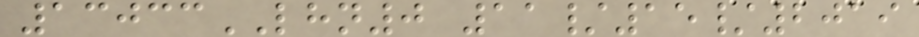13033LHN0 11/15/2019
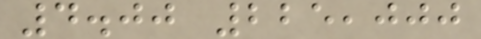4.00 225,000
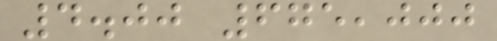4.00 675,000
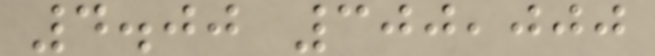4.00 300,000
